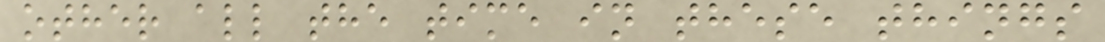other all the time in these things
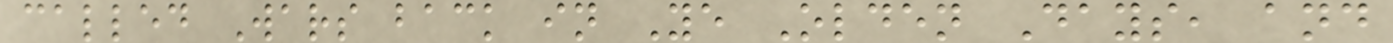called Wars back in Ye Olden Days, and
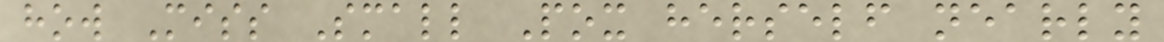how Miss Small Pox herself nearly
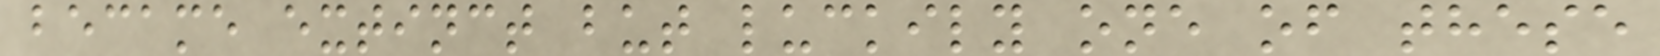became extinct but luckily one of these
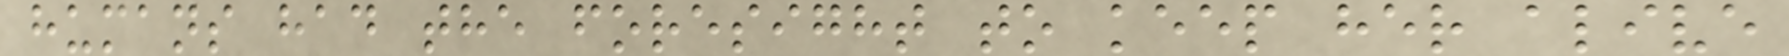humans had the foresight to keep her alive
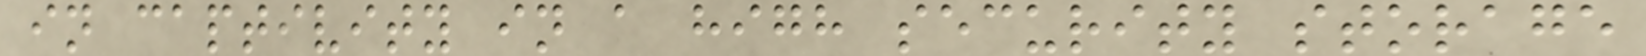in captivity in a high security storage
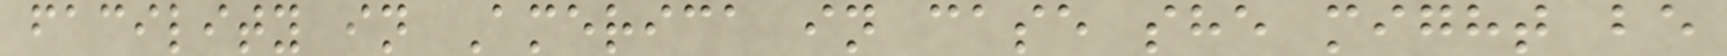facility in America in case she might be
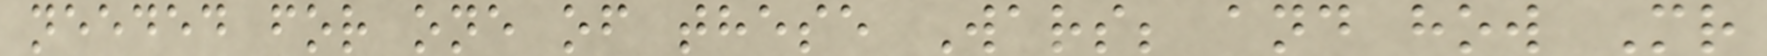needed for one of these Wars; and how Mr
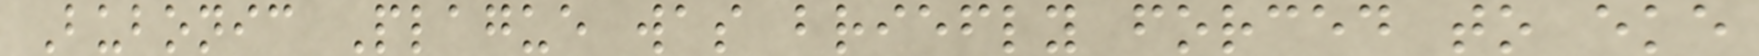Bubonic Plague was briefly forced to eke
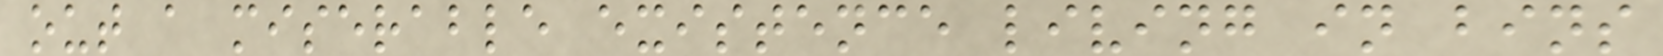out a miserable existence living in bins
